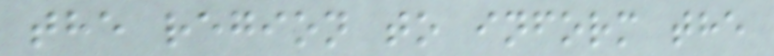the region to inform the
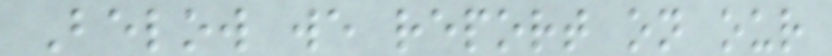Below we report on our
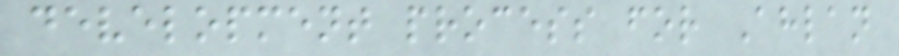development process for Ahlan
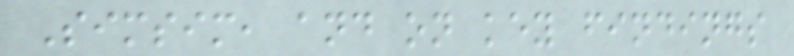Simsim, and on key findings
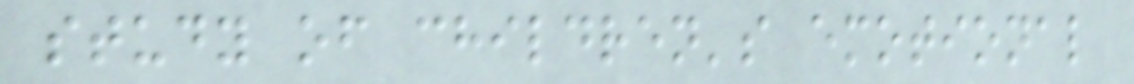study of children's emotional
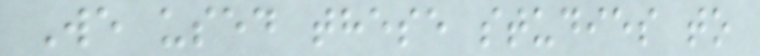We used these studies to
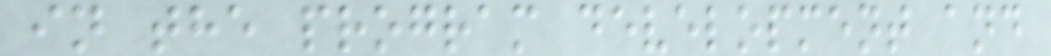in the program development and
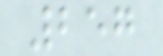257
